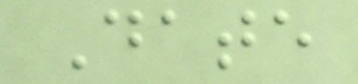Date
